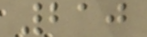210
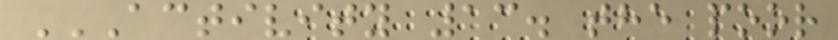ACTIVITY 13. THE POOR
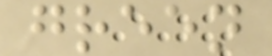green
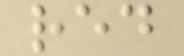red
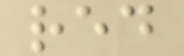red
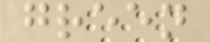green
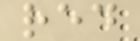red
